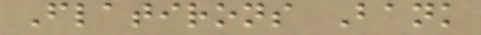Flatirons Bank
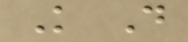K D
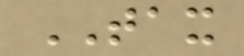TAX
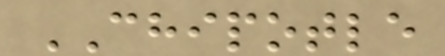CHIPOTLE
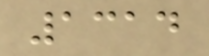1314
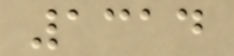1314
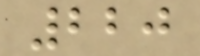220
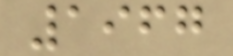1967
